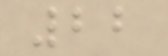22
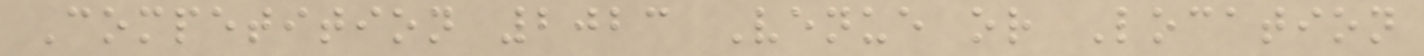Competition 2023 Venue or Location
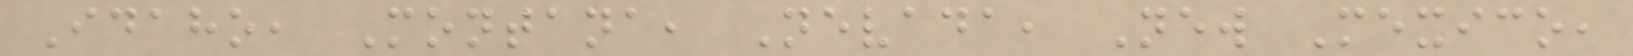Idaho, Montana, Nevada, New Mexico,
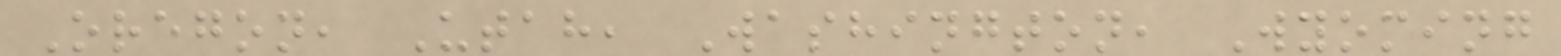Oregon, Utah, Washington, Wyoming
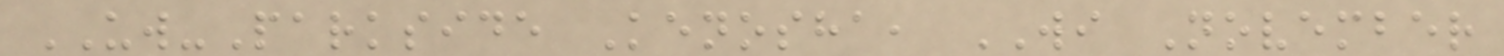UW-Parkside Kenosha, WI November
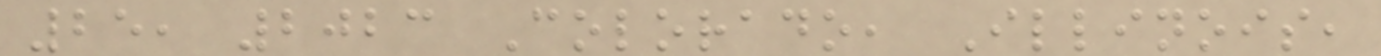25, 2023 Colorado, Illinois,
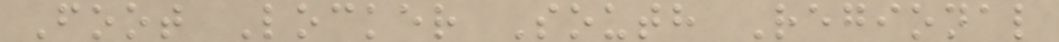Foot Locker South Regional
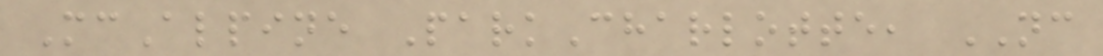McAlpine ParkCharlotte, NC
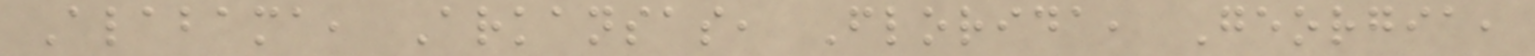Alabama, Arkansas, Florida, Georgia,
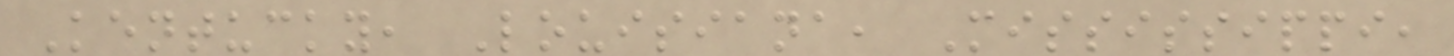Kentucky, Louisiana, Mississippi,
